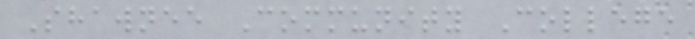Shawnee Community College
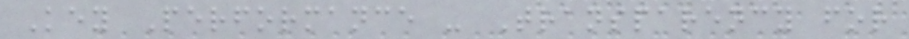Key Performance - Transparency for
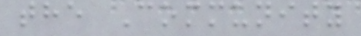the Community
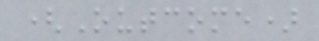(Outcome)
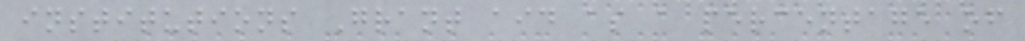institutions Grant aid as a percentage of
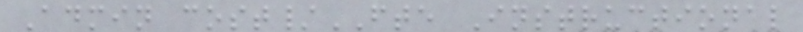Admin cost/FTE Instructional
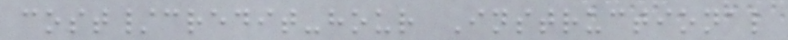cost/credit-hour Instructional
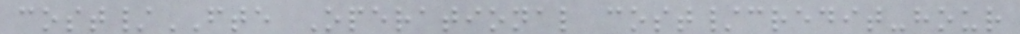cost/FTE Operational cost/credit-hour
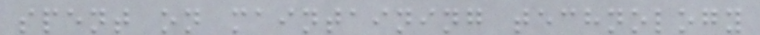spent on maintaining technology
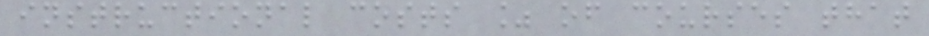instructional costs % of courses that
